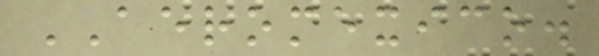AEROMEXICO.
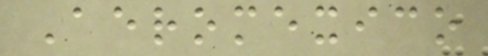Aeromexico
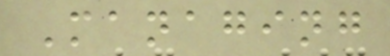Managing
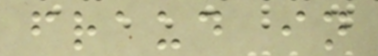fraud in
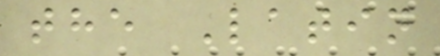the Latin
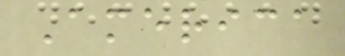America
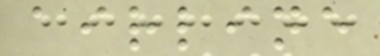airline
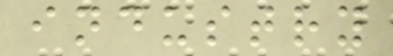industry
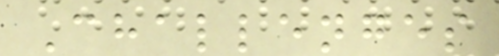Challenges
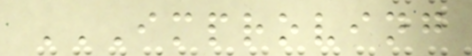IMPROVING
